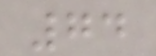74
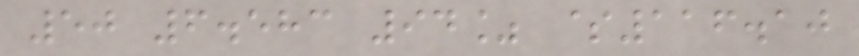50 6.583 94% $116.10
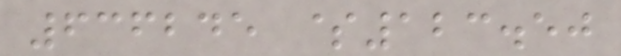636245 $123.50
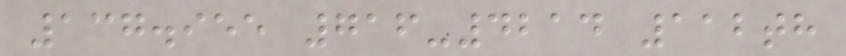137.955 716-4214 112th
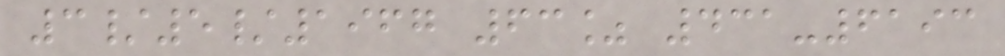3/5/1967 63% 431-6193
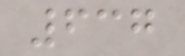637
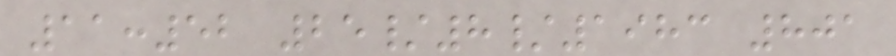11:52 25/8/1983 801
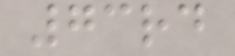73rd
